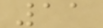11
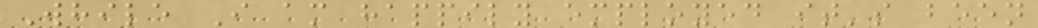While I am happily employed it's been
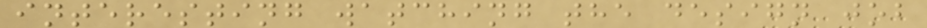interesting watching the design job
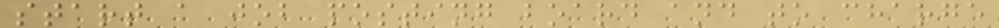start a job posting board and to charge
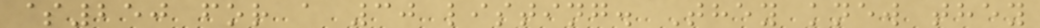$250 for a 30 listing. They knew they
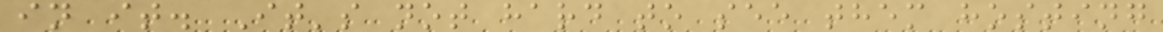in it. It's not hard to see them hosting
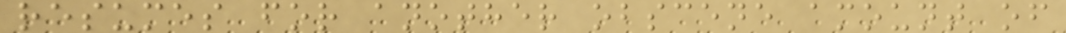resumes for another obscene amount of
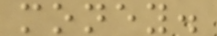money.
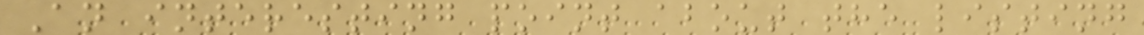An interesting point about the listing
